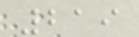219
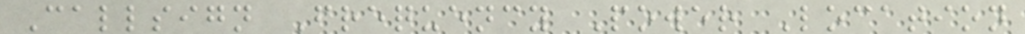Callsign Frequency Power Location
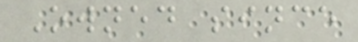Owned since
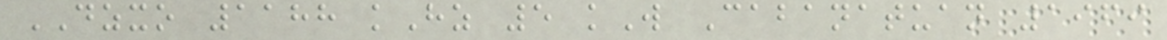DZXO 1188 kHz 5 kW Cabanatuan 1969
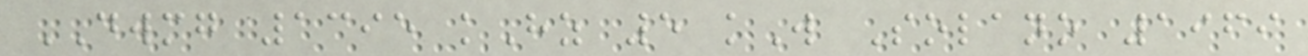DWMG 1395 kHz 5 kW Solano 1969
